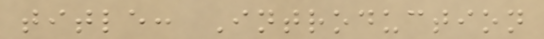title: Introduction
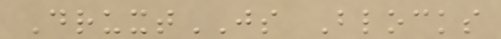DruxtJS Blocks
